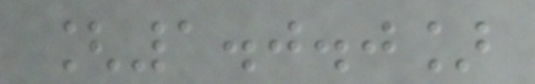[1.0.0]
